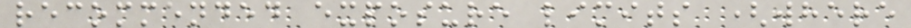recommended exposure limits (where
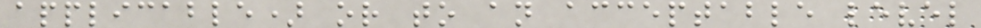applicable) or to an acceptable level
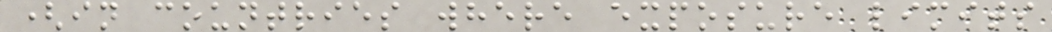(in countries where exposure limits
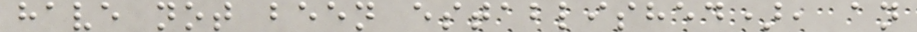have not been established), an
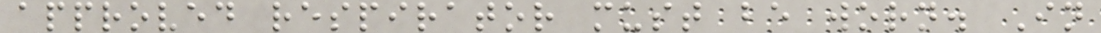approved respirator must be worn. In
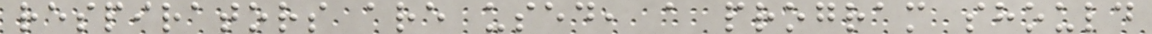respirators are used, a program should
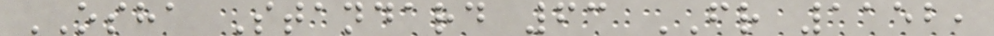OSHA Standard 63 FR 1152,
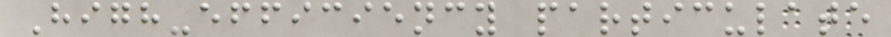High-efficiency particulate
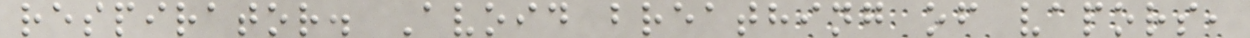respirator. Avoid breathing of vapors,
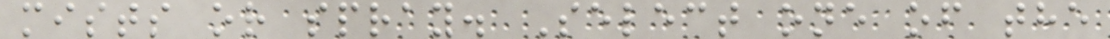mists or spray. Select one of the
